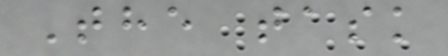The task
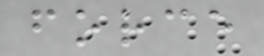force
